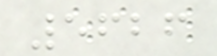5626
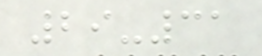29-31
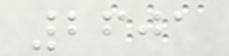2601
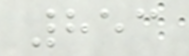853
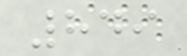849
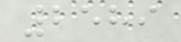2589
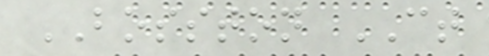BOSSTON CT
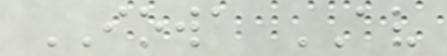IOWA AV
